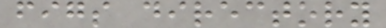figs directory
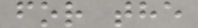for the
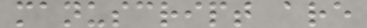manuscript are
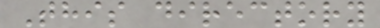This directory
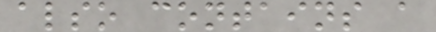also contains a
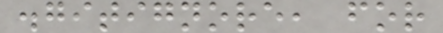.gitignore, for
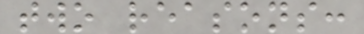two reasons:
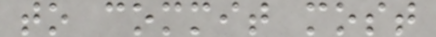to commit most
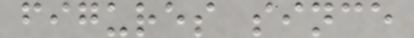figures since
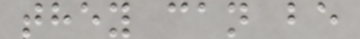they can be
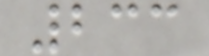233
